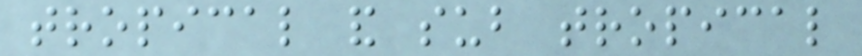tropical and sub tropical
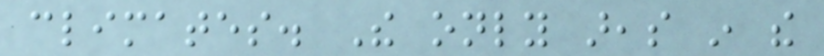climates. The only areas in the
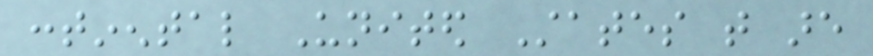continental United States that are
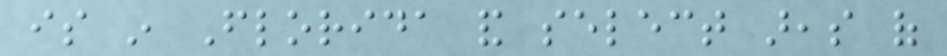is in Florida and select areas of
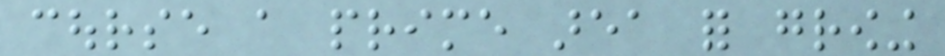course a prime area for growing
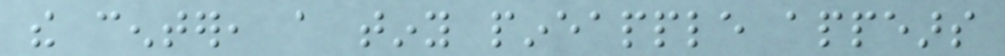the center, a tiny pineapple appears
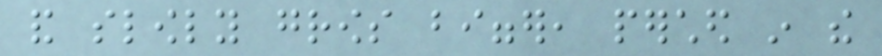and slowly grows bigger, perched in the
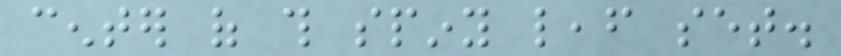center of this spiny leaf set.
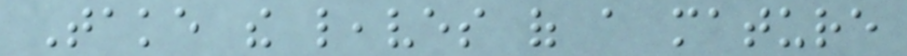Take the leaves of a mature
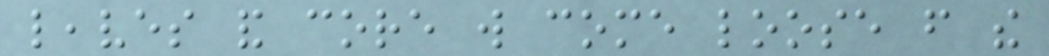leaves and core will come loose from the
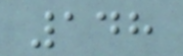148
